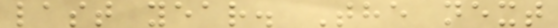last year. The next
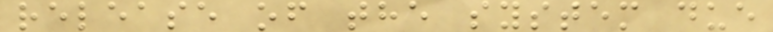release of the system due
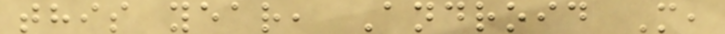this year, Android M,
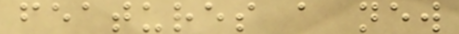features a new
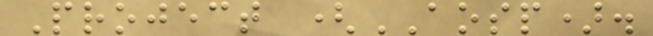Project (AOSP).
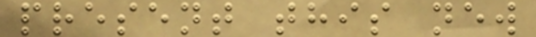present this new
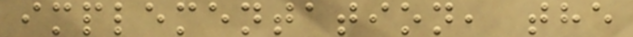implementation, the
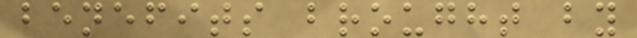benefits brought by
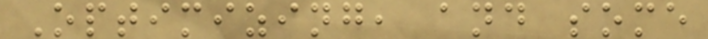Optimizing, and some
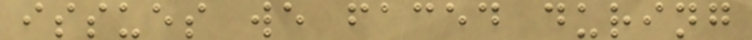issues we faced during
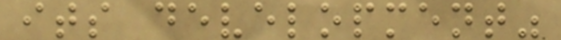its development"
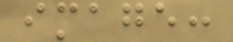image:
